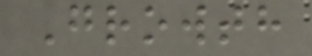Growth
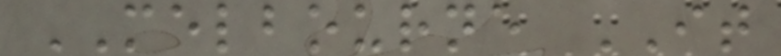MELBOURNE IT
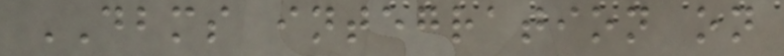DBMS integration on
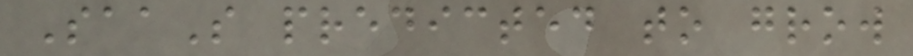SaaS predicted to grow
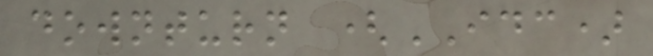downturn (IDC)
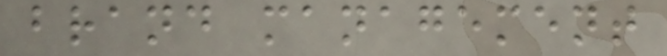brand management
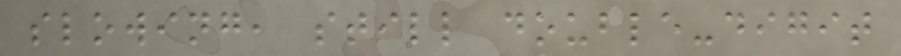slowing, still double-digit
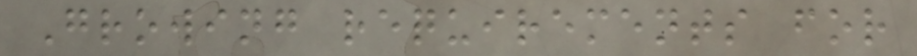Growing requirements for
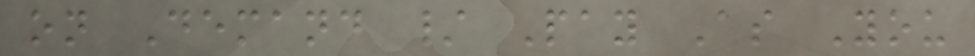on Demand / Pay As You
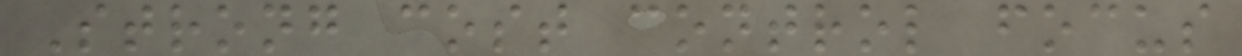Strong cost control focus
